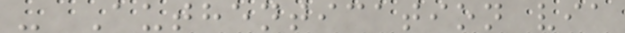- Authentication via
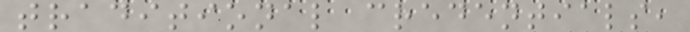traditional credentials,
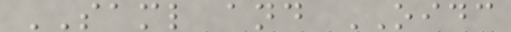SAML and OIDC
